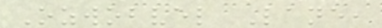Ozwobvel Lane,
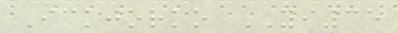Ickjorko YI35
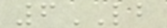6LB
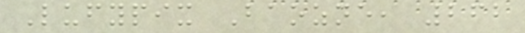Lufypix Baozne, 262
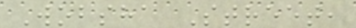Wobsha Street,
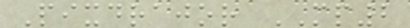Pixdrajor MP2
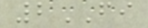2FI
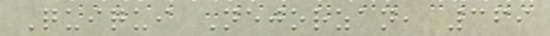Quiqui Nejorzan, 369
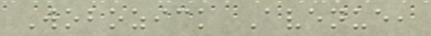Wobozick Avenue,
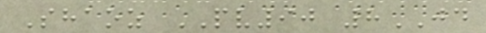Shaoz PV90 8JD
